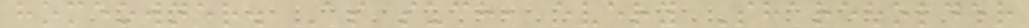homeowner. As such, every Shareholder
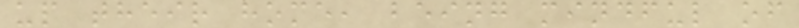up their home, being mindful of
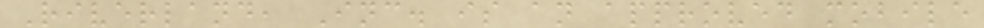Riverland, Inc. is an approved mobile
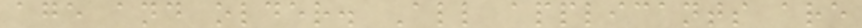age and older. All applicants are
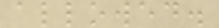allowed.
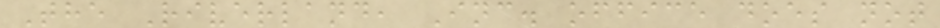The Riverland, Inc. office does not
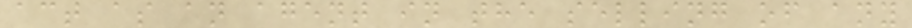act as an agent in the selling of any
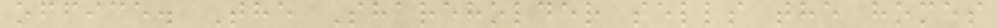office. The Shareholder sells the homes
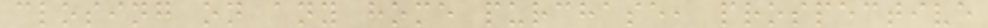closing on any home purchase, prospective
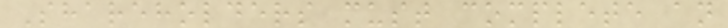Shareholders must complete an
